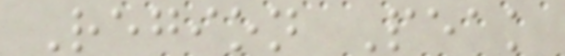Region Peak
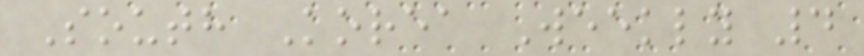South Korea Weekly 4
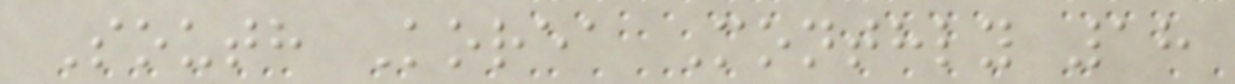South Korea Monthly 18
